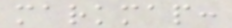markmap:
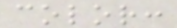color:
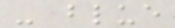- blue
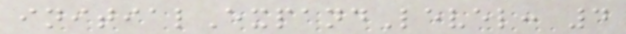initialExpandLevel: 4
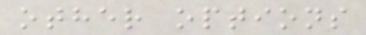other options
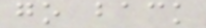go back
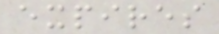expires
